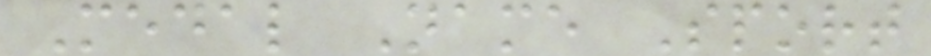Medal Name Sport
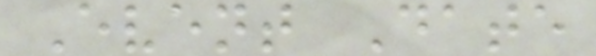Event Date
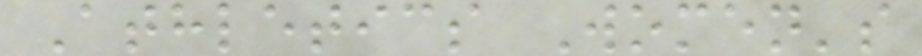Athletics Women's
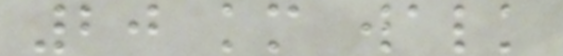20 km walk
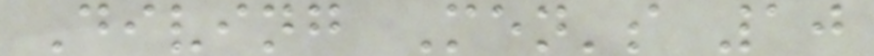Diving Men's 10
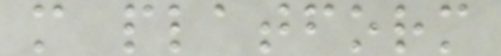m platform
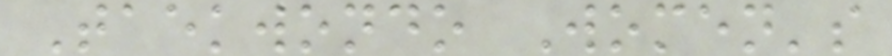Taekwondo Women's
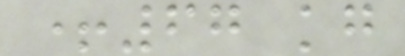+67 kg
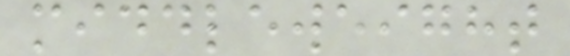middleweight
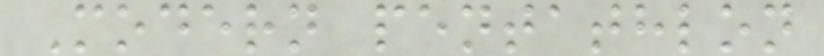Modern pentathlon
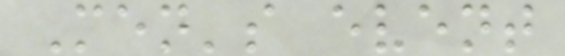Men's event
